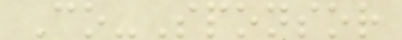Co-Sponsor
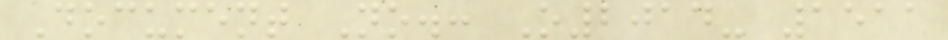Document No.: O2014- 1511
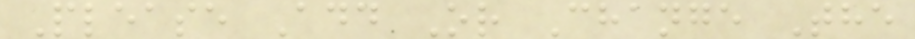Please Add Or Change The
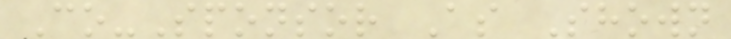Co-Sponsor As Shown
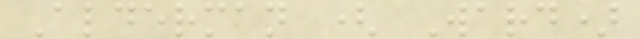Alderman ( Ward)
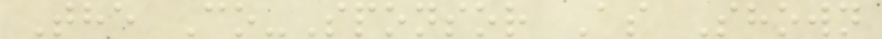The Co-Sponsor As Shown
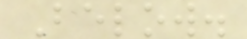Below.
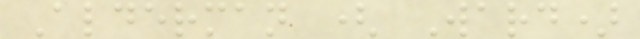Alderman ( Ward)
